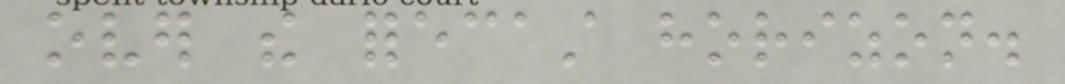over the forecast horizon.
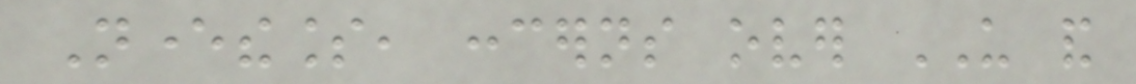Nevertheless, concerns over US and
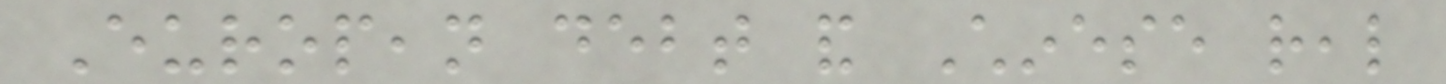European debt and Chinese real
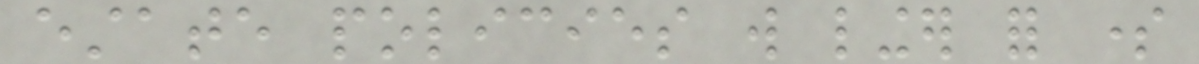estate policies will linger for some
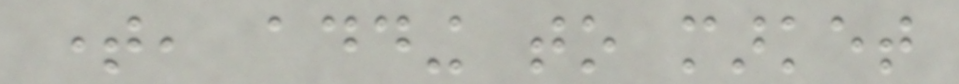time, adding to market
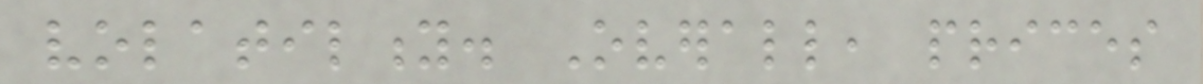volatility. Overall, prices
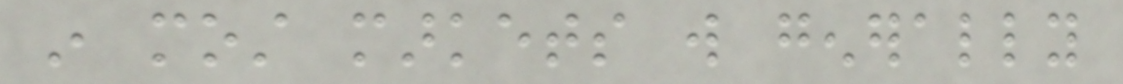in most markets will generally
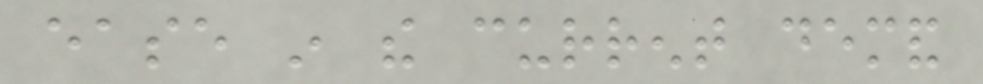ease in the current demand
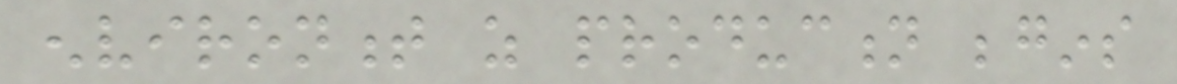environment as production begins
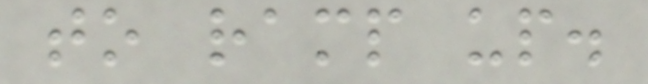to ramp up.
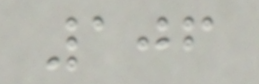106
